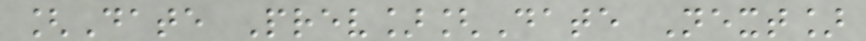[Date Prev][Date Next]
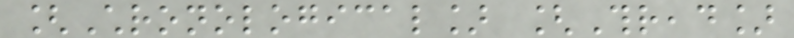[Chronological] [Thread]
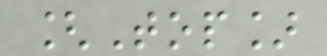[Top]
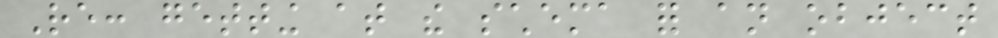Re: getting at the schema for an object
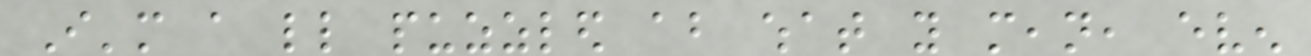I'm a little puzzled about what you mean, even
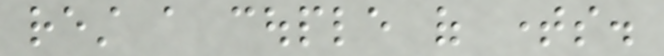rest a couple of times.
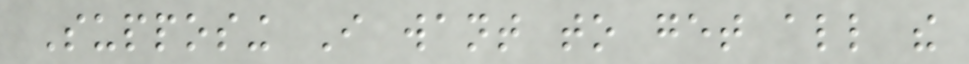Supposing I want to get all the
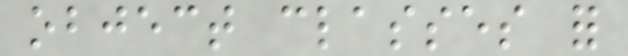object classes for
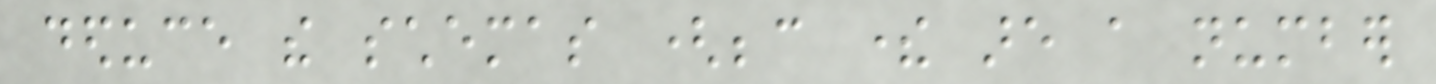deduce the schemas (because there are a number
